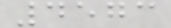4573
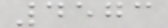4573
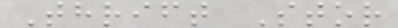Thrift Stor
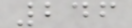246
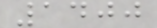1400
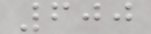600
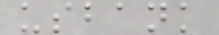usbank
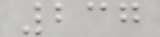237
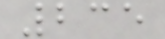235
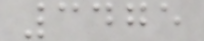3475
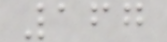167
